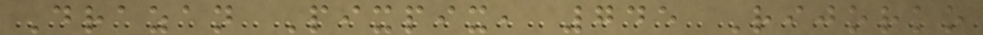Drazan Pixpix, 745 Rijorko
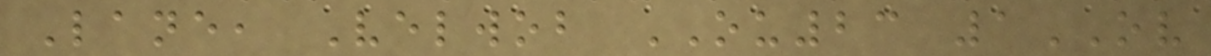Lane, Velwob OU23 1OV
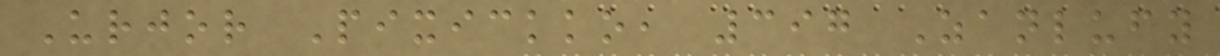Urjor Pixickko, 397 Zanlufy
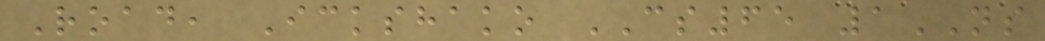Road, Ickshako CS65 1NS
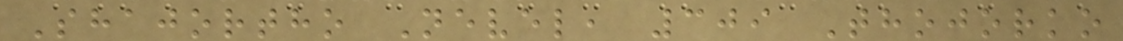Shajortho Nevel, 309 Thojorko
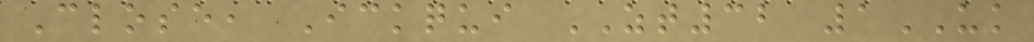Close, Ickqui ZT32 1UK
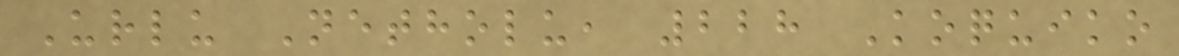Urlu Netholu, 228 Koquiko
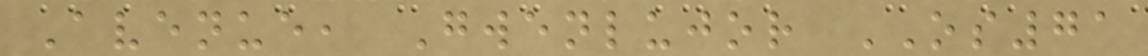Avenue, Gwenlujor OS71
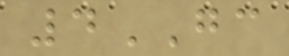4GC
